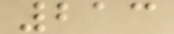213
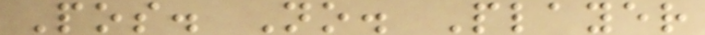Pos. No. Player
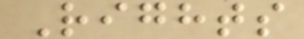Rights
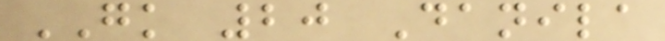GK 20 Danila
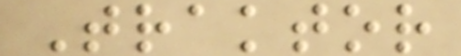Traktor
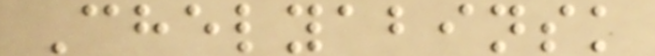Chelyabinsk
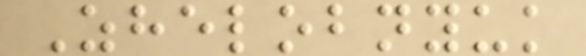Zhelobnyuk
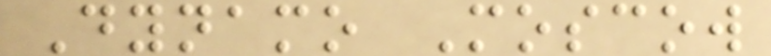Dynamo Moscow
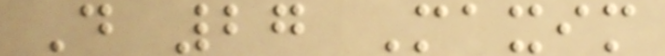D 27 Maxim
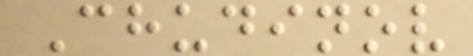Chudinov
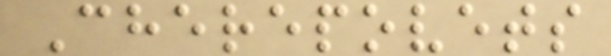Cherepovets
